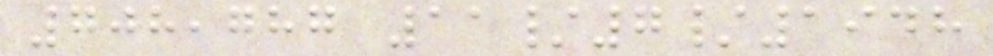708,787 11/7/1948
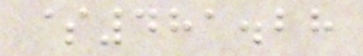$481.28
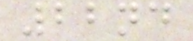22nd
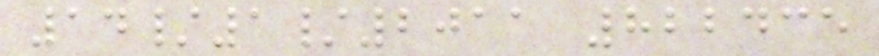14/1/2011 822435
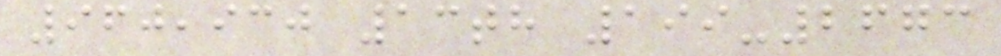960,930 13th 199-2673
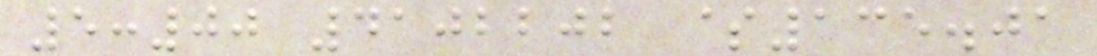5:00 4102202 $135.01
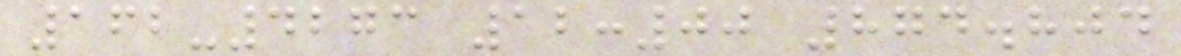162-4273 12:00 874.804
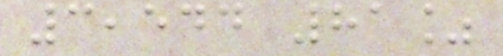3,544 81%
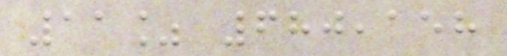11% 680,158
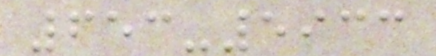653-5933
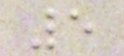5
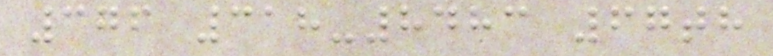376 318-8483 67th
